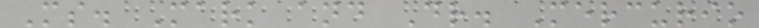Ms. Mark and Dr. Mercurio
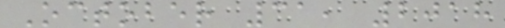October 31, 2018
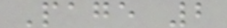Page 2
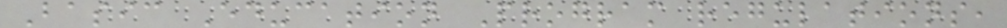Basic Education Program regulations,
